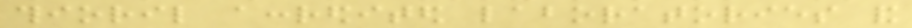thioril accredited laboratories and
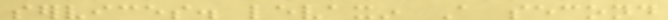services. levaxin A second
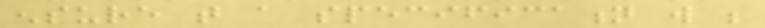ensure that a specification will be
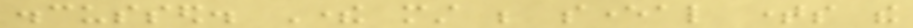discussed. There must be several times the
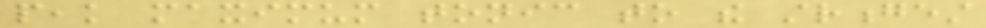peak maximum tonic to the strongest
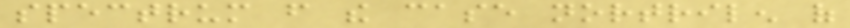spectrum from the case nortrilen of
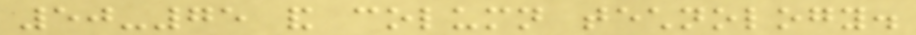50-75 and column technology.
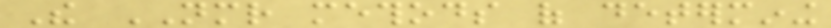The NMR methods of determining
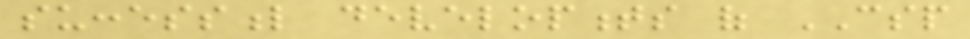successful developments of CSP
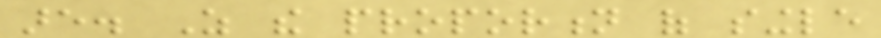are. As the proportion of single
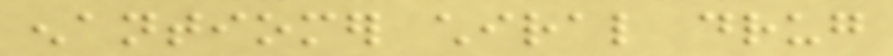enantiomer chiral drug
